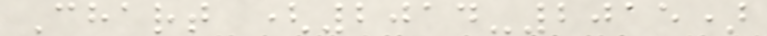Chart (2014-2015)
